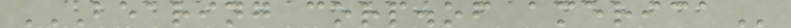BEARING CORP.OF AMERICA
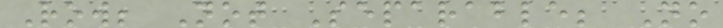Row; Not Separable; No
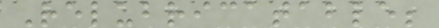Relubricatable;
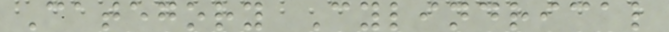Category Cylindrical
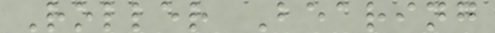Roller Bearing
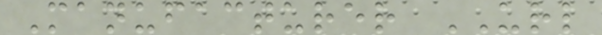Manufacturer URL
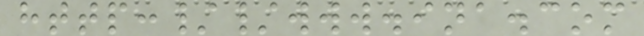http://www.ina.com
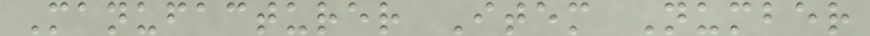Manufacturer Item Number
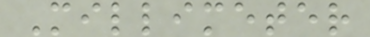Millimeter
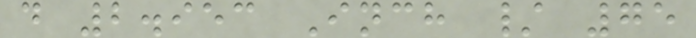d 2.953 Inch / 75
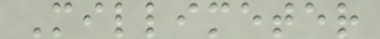Millimeter
